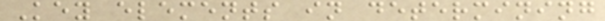Key elements in determining
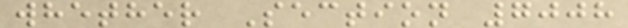whether Section 7008
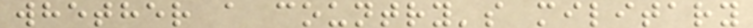whether a country's military
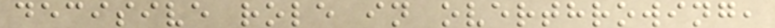decisive role in overthrowing,
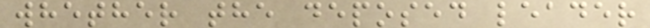whether the deposed leader
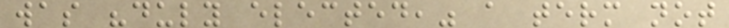was "duly elected," a term not
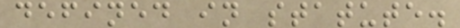defined in statute.
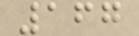167
